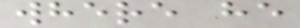where he
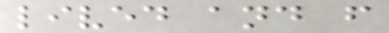lived and f
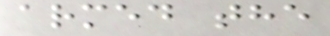armed the
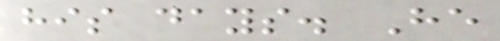his days. He
